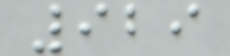929
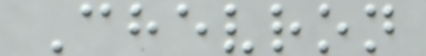Chevron
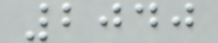2040
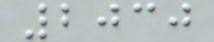2030
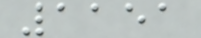1151
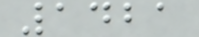1421
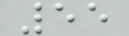55
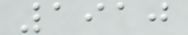1910
